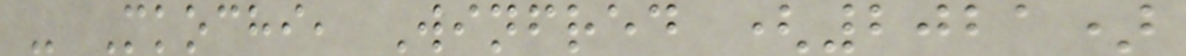- Mkochi, Winfred (2021)
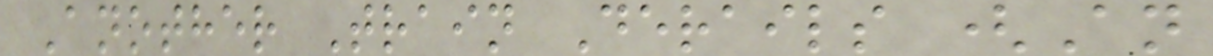Another Train Derails (An
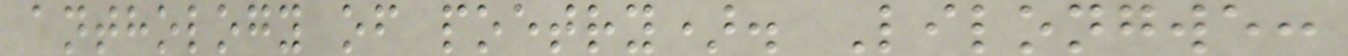anthology of poetry). Lilongwe:
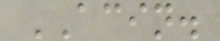ACIN.
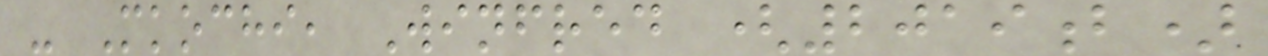- Mkochi, Winfred (2019b)
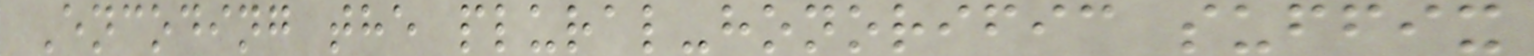Encoding the plural-honorific suffix
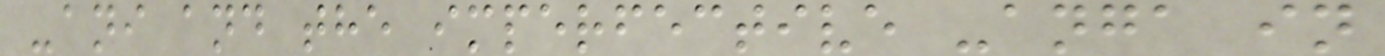-ani and the imperfective -anga in
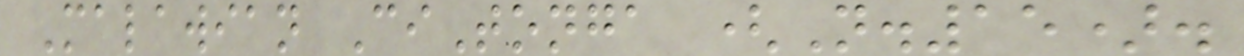Malawian CiTonga (N.15).
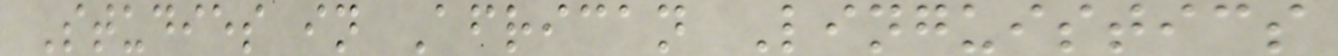Studies in African Linguistics
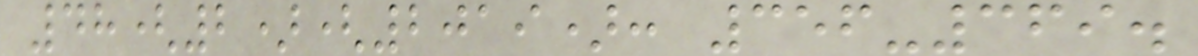48(2)(2019): 356-369.
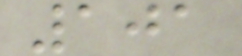101
